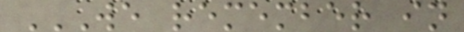WE REMEMBER IN
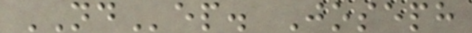NDep. Joseph
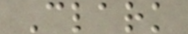Clark
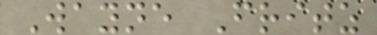Wayne Fritz
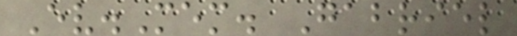Ev.Mem. Gabriel
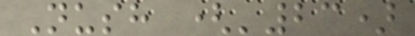Nush ('23)
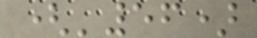('56)
